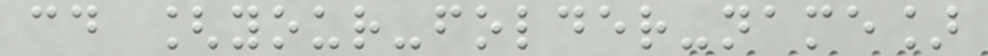cd [your-folder-name]
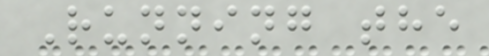Running the
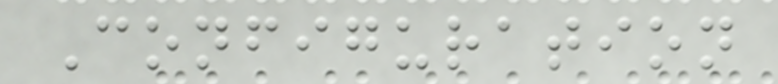Configuration
